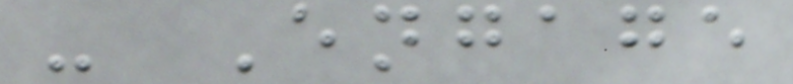- Engage
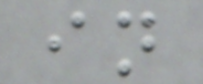in
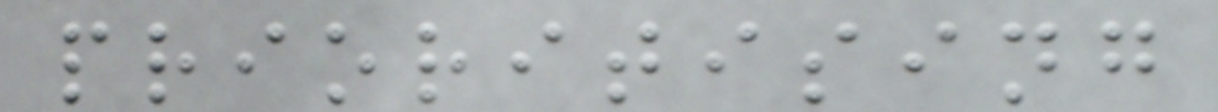prioritising
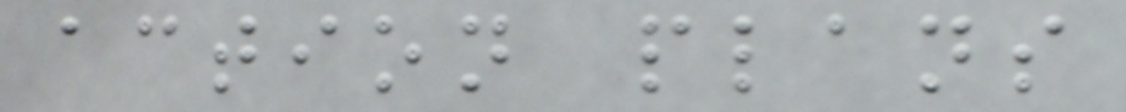action plans
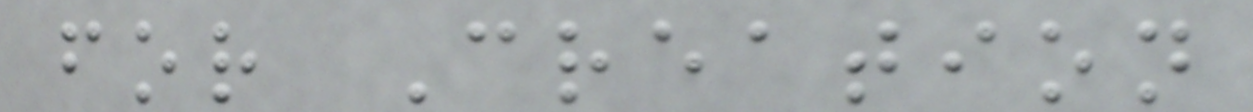for Creation
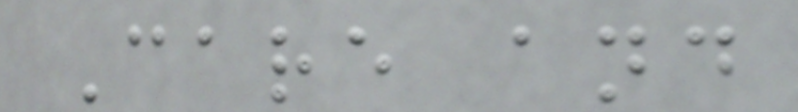Care and
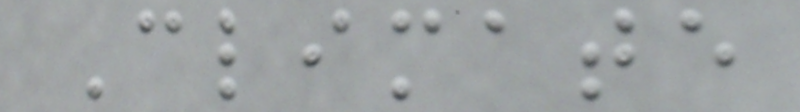Climate
